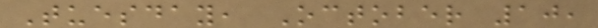Tuesday, October 10,
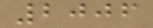2006
